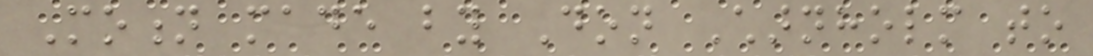Motion made by Don Charnholm to
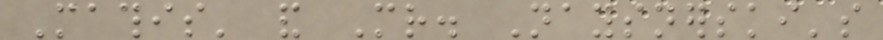Mathis' and Mr. Naysnerski's
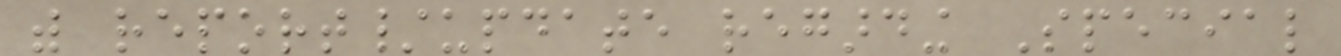with report/update regarding Special
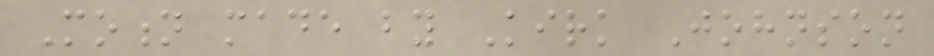Motion made by Kirk Johnson
